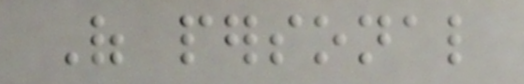Of personal
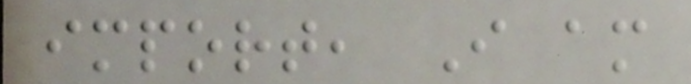import, I am
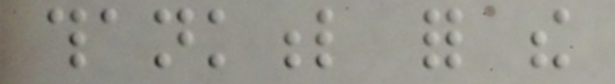thankful for the
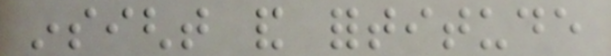insight and fortitude
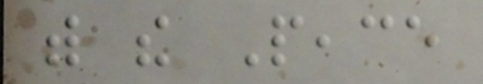with the Peace
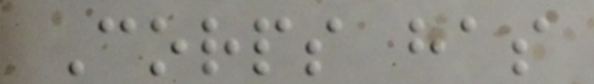Corps has
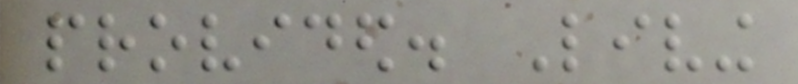provided. Living
